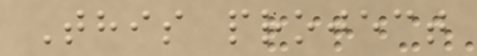This project
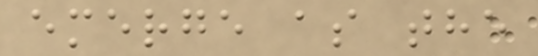emerge as the
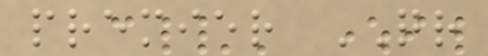premier QR
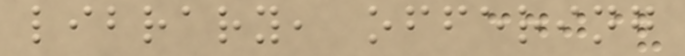library, offering
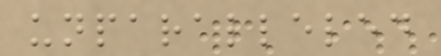unparalleled
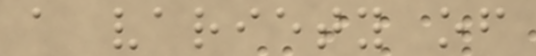a variety of
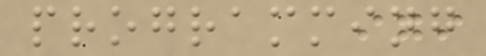programming
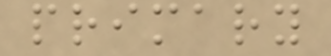primary
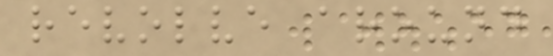revolve around
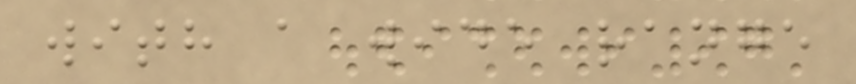with a wide range
